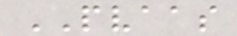PVAAS
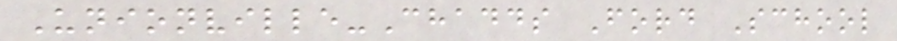Unionville-Chadds Ford School
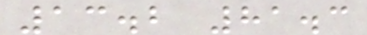13.2 81.3
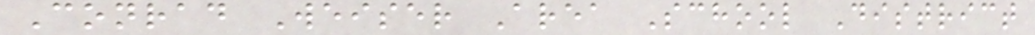Conrad Weiser Area School District
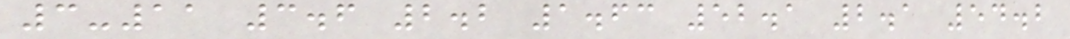3-11 3.6 2.2 1.63 52.1 2.1 54.2
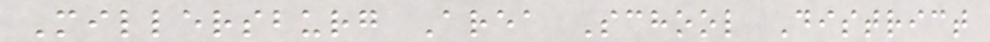Millersburg Area School District
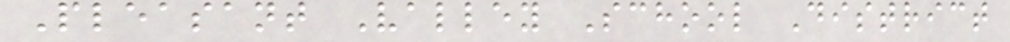Pleasant Valley School District
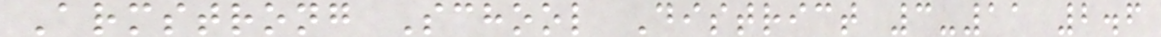Armstrong School District 3-11 2.6
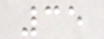35
